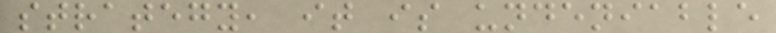strategy, it is undeniable
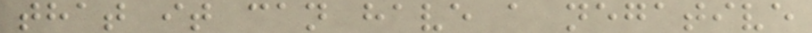that it can have a negative
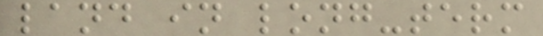land in long-term
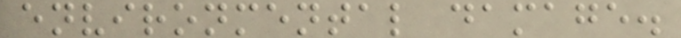environmental damage.
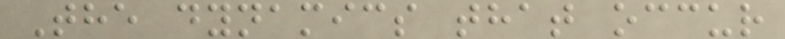The dynamics that occur
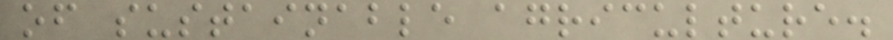of sustainable agriculture.
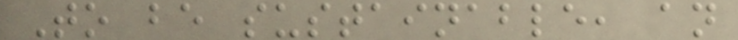To be sustainable, an
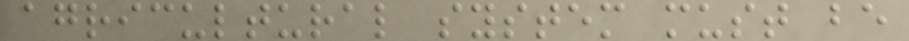agricultural system must be
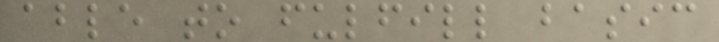able to fulfill basic
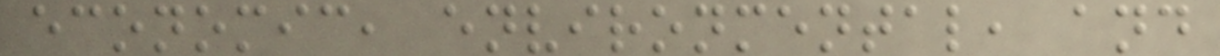economic, environmental, and
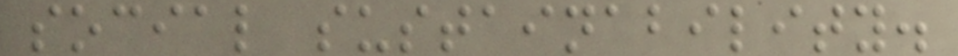social sustainability.
